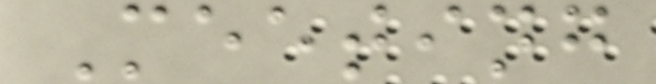Meeting
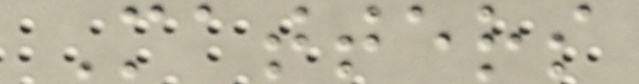Matters
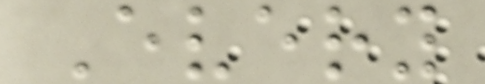Every
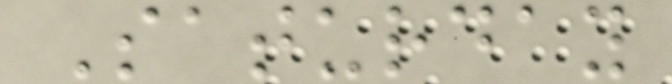Saturday
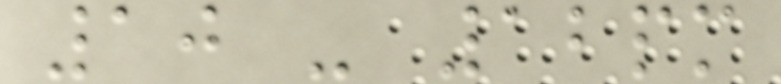10 - 12pm
